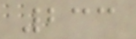233
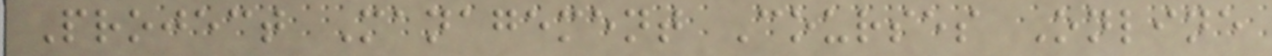Project Management Courses Online
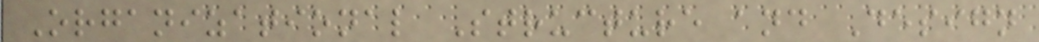Organizational Structure and Design
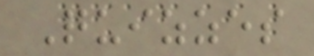Quizzes
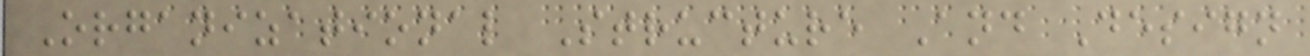Organizational Structure And Design
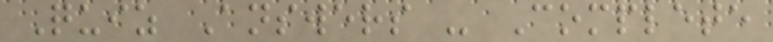Quiz Answers - Complete
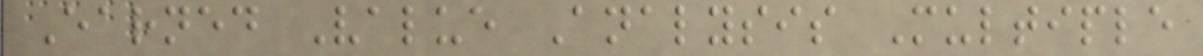Earned Value Analysis Multiple
